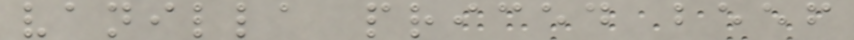vanilla priced beef
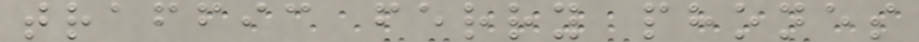traffic ferry phones
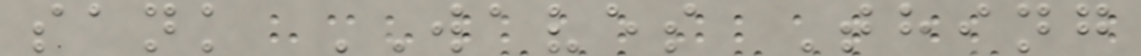sank WAVES Thing
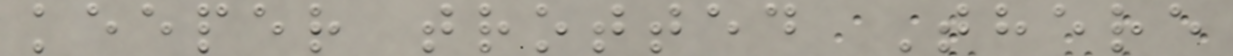keeper trotted There
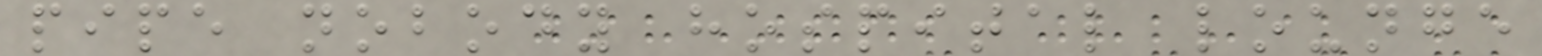pipe nobody hospital lounge
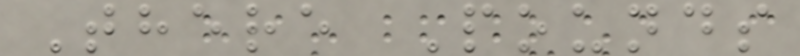There Pounds
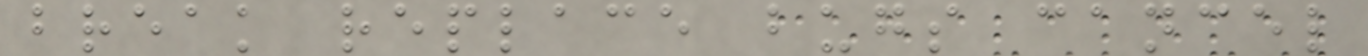break replace bugs cancel
